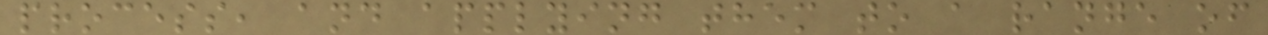process, and applying them to a range of
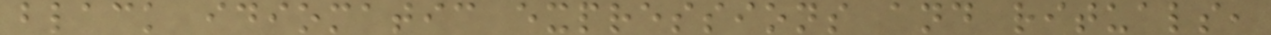black idiomatic expressions and rituals,
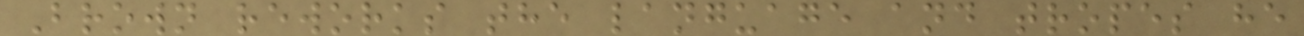Brown reworks the language and tropes he
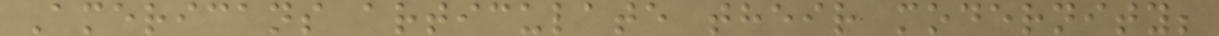Americans articulate their modernity;
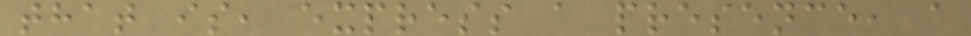that is, express a presence, a
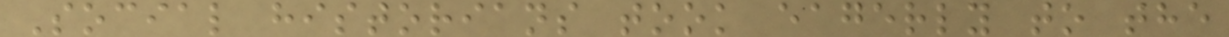Social historians took eagerly to the
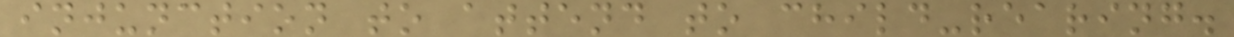injunction to attend to child-rearing.
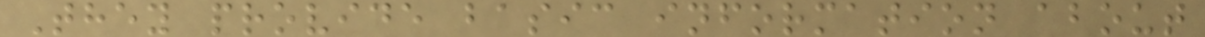They provide basic information about
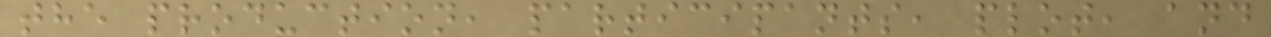the production, participants, plot, and
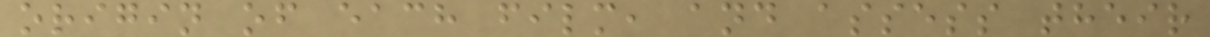origin of each film, and assess their
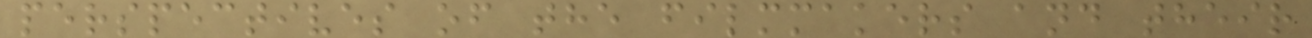perspectives of the filmmakers and their
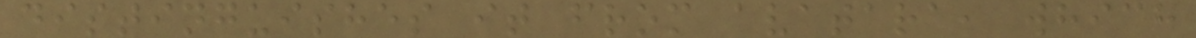distinguishes it from avatara, which
